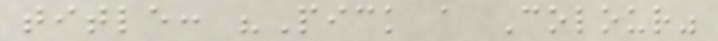title: "Pick a Colour"
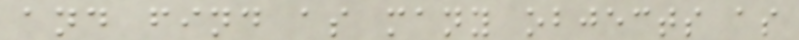and find as many objects as
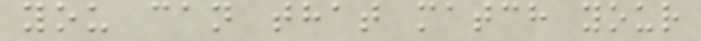you can that match your
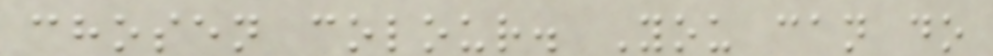chosen colour. You can do
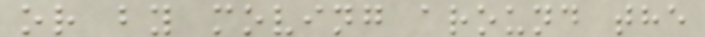or by moving around the
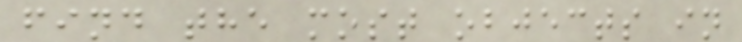find the most objects in
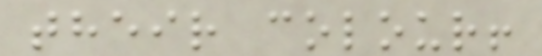their colour!
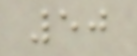50
